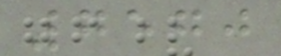7570
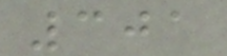301
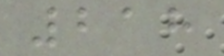218
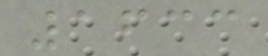1633
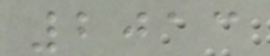2013
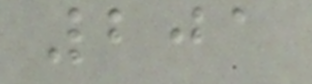201
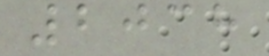2038
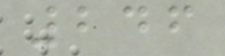246
